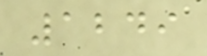1249
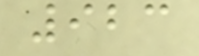923
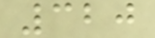320
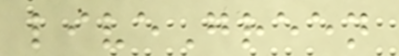liveGreen
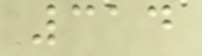314
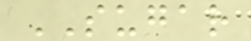SUGAR
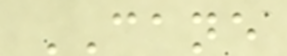CANE
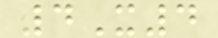4X4
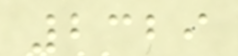2329
